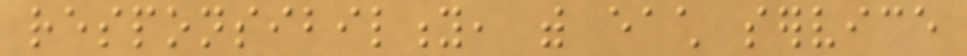responsibility, with each service
